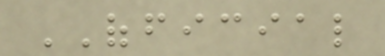OFFICIAL
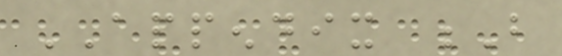APPENDIX B
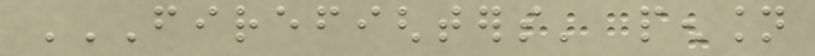FIREFIGHTERS' PENSION
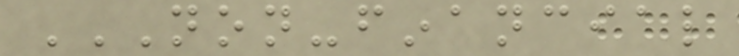NON-FINANCIAL
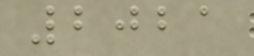2021
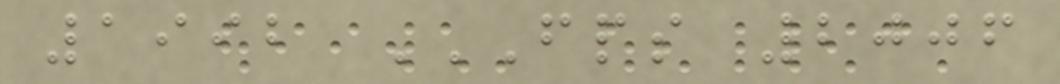1992 FPS 2006
